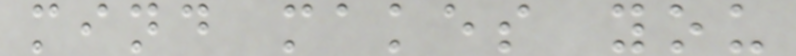mind makes you
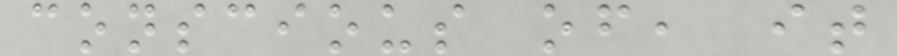conscious of, it
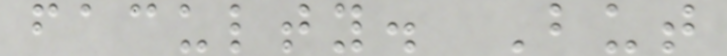faculty. But
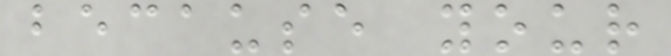because your
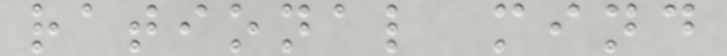rational mind
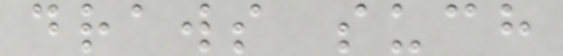draws such
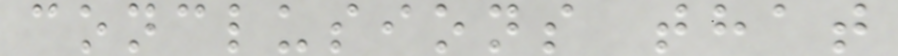conclusions that
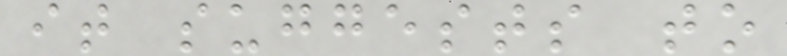it suggests to
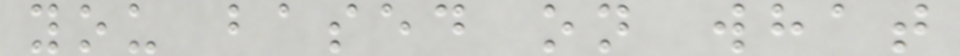you based on what
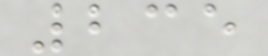235
